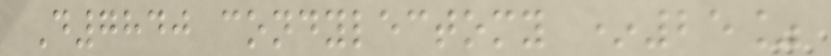D7840 condylectomy *25%
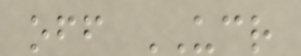off UCR
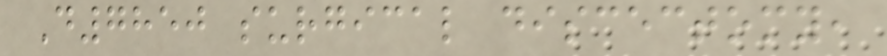D7850 surgical discectomy,
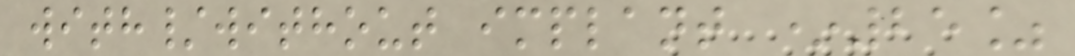with/without implant *25%
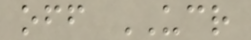off UCR
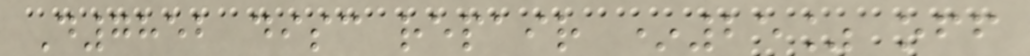D7852 disc repair *25% off
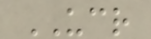UCR
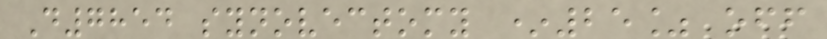D7854 synovectomy *25% off
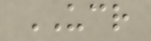UCR
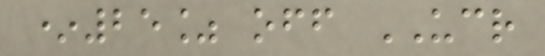*25% off UCR
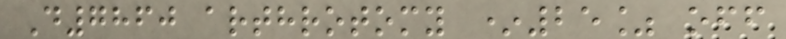D7860 arthrotomy *25% off
